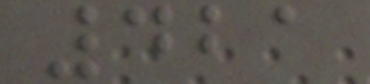421
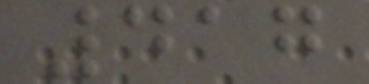417
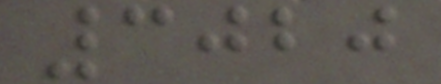3020
